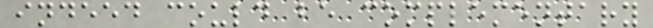indeed could be complementary
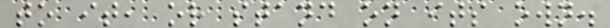to it, or stand on its own.
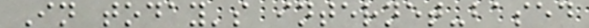In today's internet-based
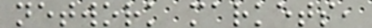network markets,
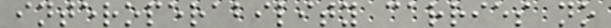interoperability carries no
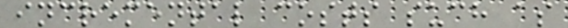incremental costs such as
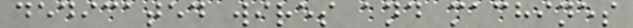dedicated wires and machines
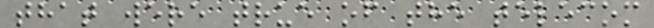that were true of the telecom
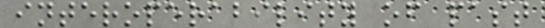interoperability of past
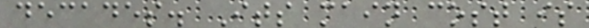decades. Its main cost is
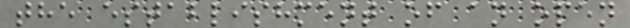the establishment of an open
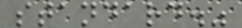standard."
